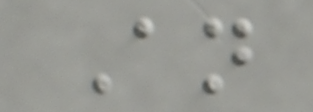An
